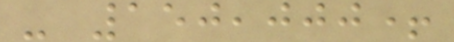- 150,000+
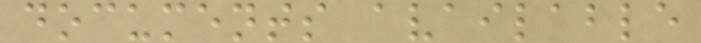documents available
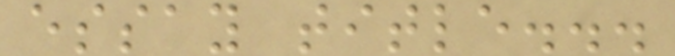essay title...
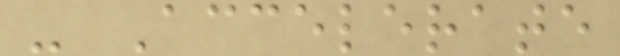- Accelerate
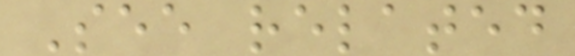See related
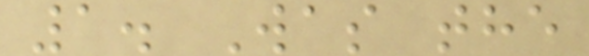1. Was the
